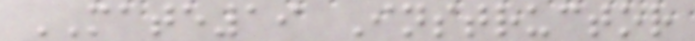MATE19 Instructor
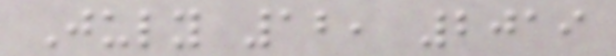July 12, 2019
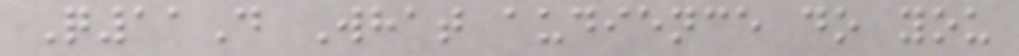Q11D What audience do you
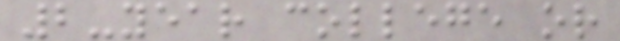2-year college or
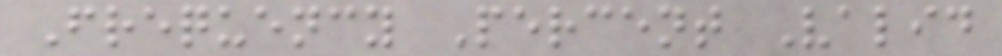Frequency Percent Valid
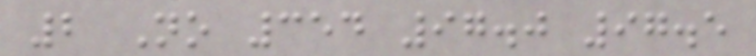2 No 354 97.0 97.5
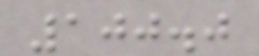100.0
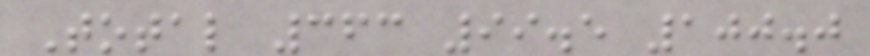Total 363 99.5 100.0
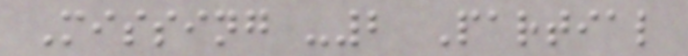Missing -2 Partial
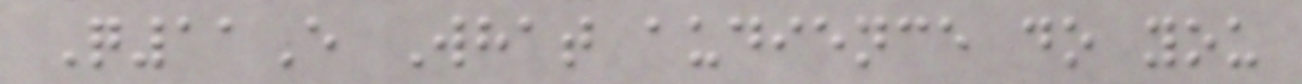Q11E What audience do you
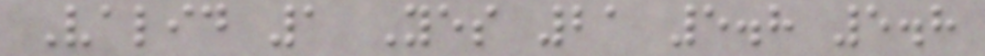Valid 1 Yes 21 5.8 5.8
